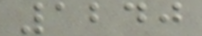1240
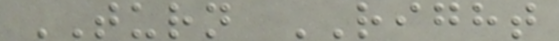TURN RIGHT
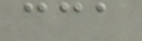cca
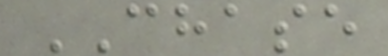CHASE
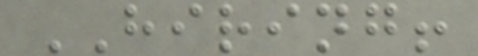HIRING!
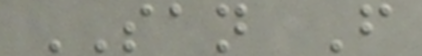SAN F
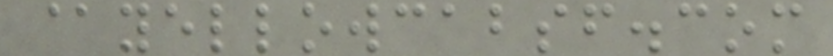@yellowcabsf.com
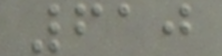610
